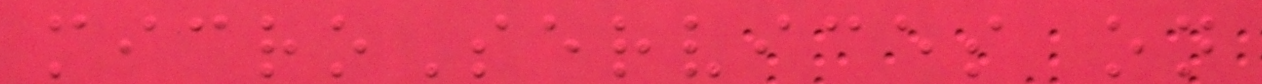microServices on
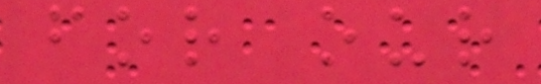for our
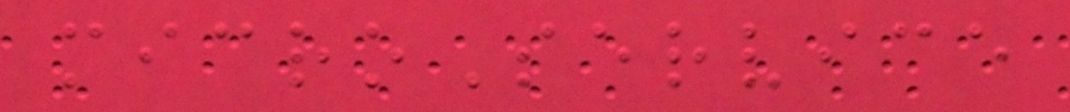microService
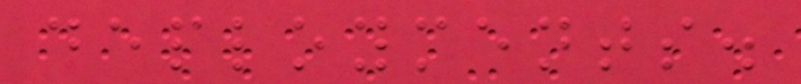deployments.
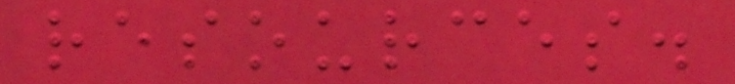resources.
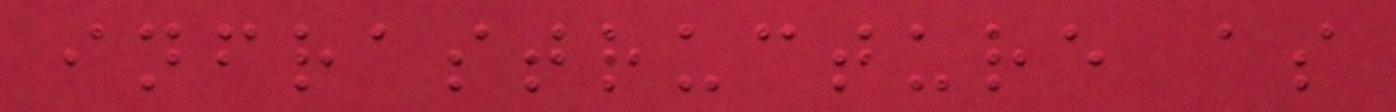infrastructure as
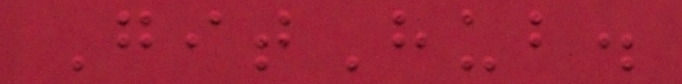GitHub.
